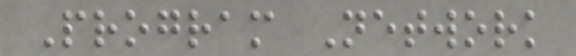Program Network
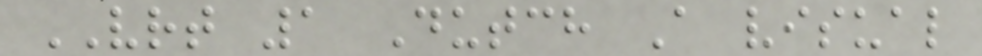VRT 1 Dutch A visual
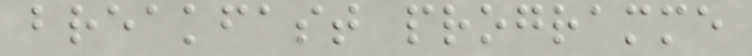breakfast programme
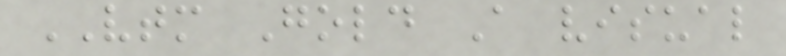VTM Gold A visual
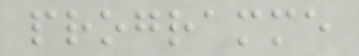programme
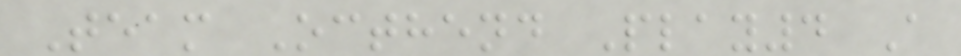Team Octhend Play4 A
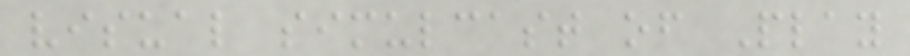visual simulcast of Play
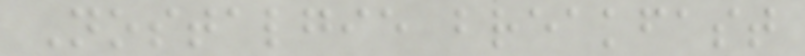Nostalgie breakfast
